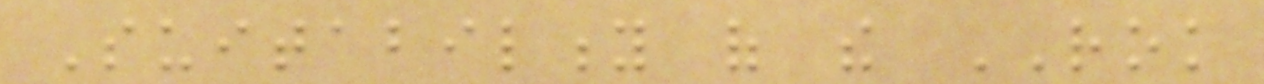Suitability of the ROK
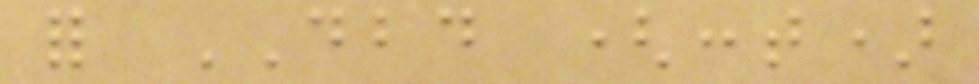for DBD (cont)
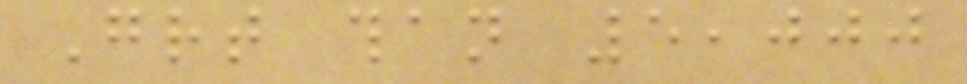Great than 5,000
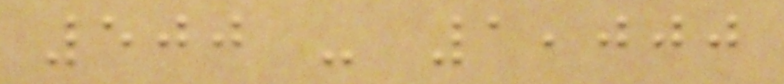500 - 1,000
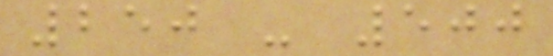250 - 500
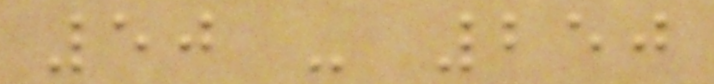50 - 250
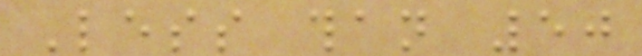Less than 50
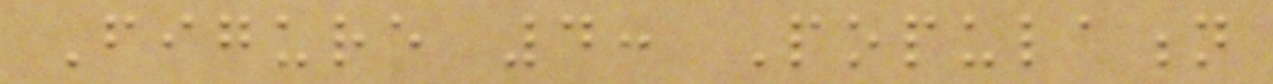Figure 4: Population
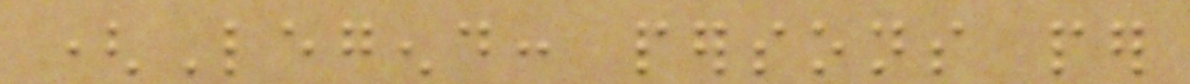(Legend: persons per
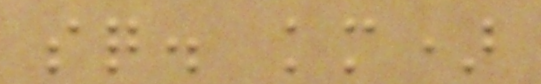sq. km)
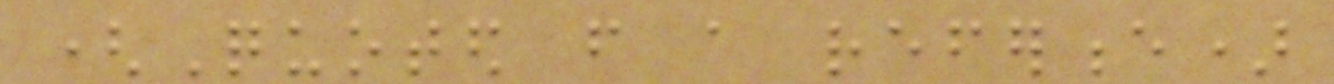(Quoted from a reference)
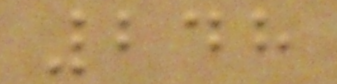248
